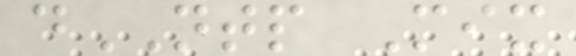dNTP Mix
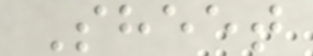Sheet
